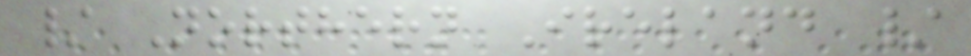/ Northern Ireland /
